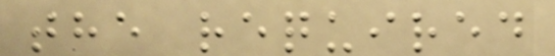the required
